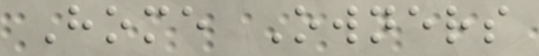Home Owners
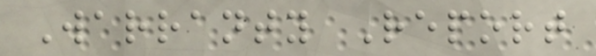Warranty Report
